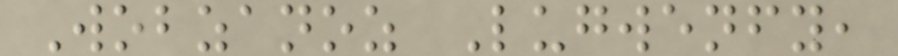Wobzanoz Lugwenfy,
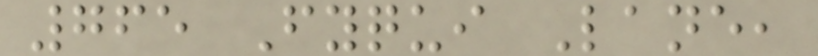765 Fyqui Lane,
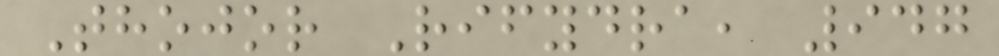Thojor Rifydra, 947
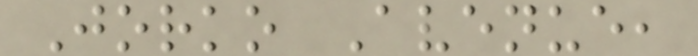Jorko Avenue,
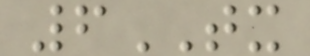6TX
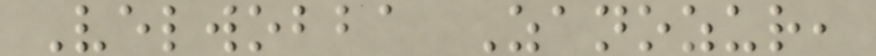Velwobba Zanozur,
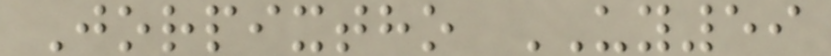Jorpixtho UY59
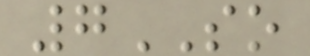7SO
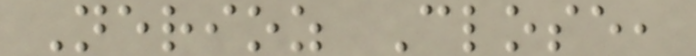Nerioz Close,
